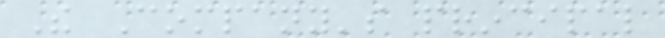The Company's principal
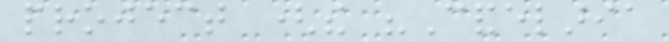project (the "Candelaria
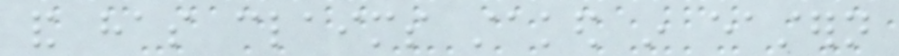and has claims staked in eastern
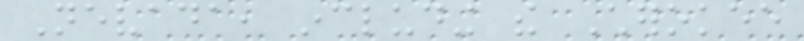Nevada, including the Cherokee
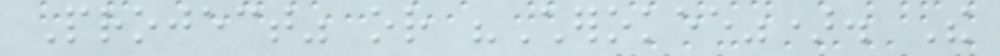Project" or "Cherokee"). The
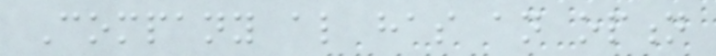Company also has an option
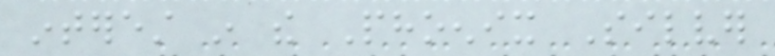interest in the Phoenix Silver
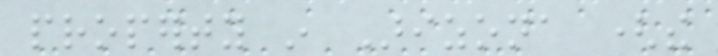property in Arizona (the
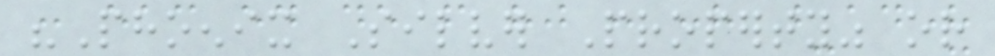"Phoenix Silver Property" or
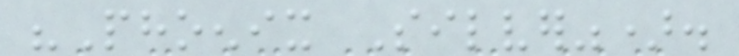"Phoenix Silver").
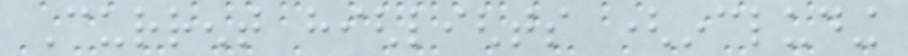Current highlights (including
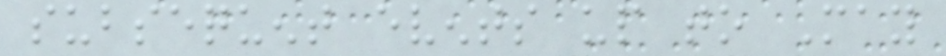subsequent events up to May
